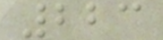223
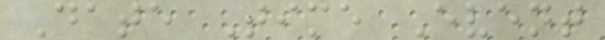Date Time Event
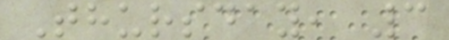Thursday, 3
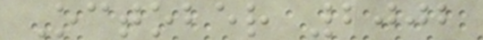October 2002
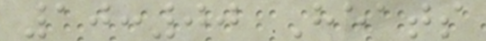10:00 Heats
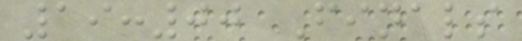19:00 Finals
